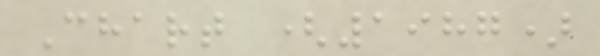Chart (1987)
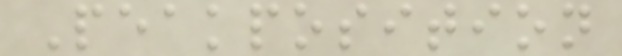Peakposition
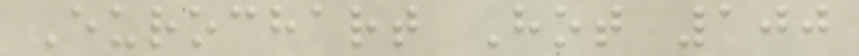Eurochart Hot 100
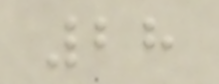28
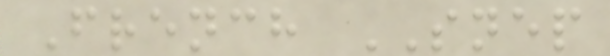French SNEP
